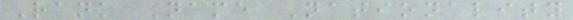Rank Name Nationality
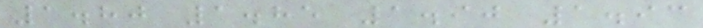1.80 1.85 1.90 1.93
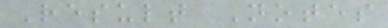Result Notes
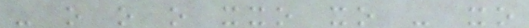- o o o xxo xo - xo
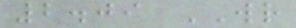2.09 WR
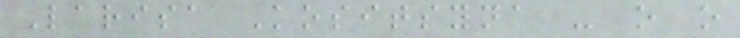Larisa Kositsyna - o o
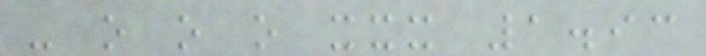- o o o xxx 1.93
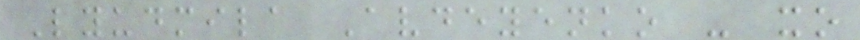Lyudmila Avdeyenko - xo
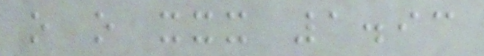o o xxx 1.93
